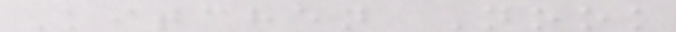Kitchen Nook
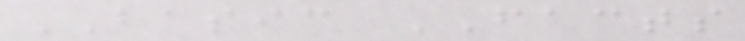BASIC FACTS
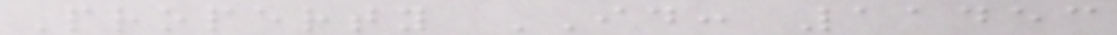Property ID: 11453
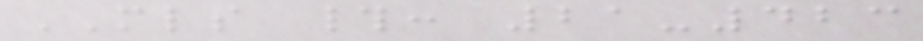MLS #: 21-423
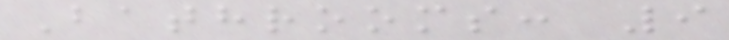Bathrooms: 9
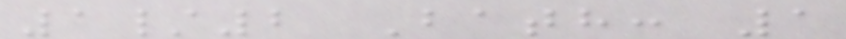1/2 Bath: 1
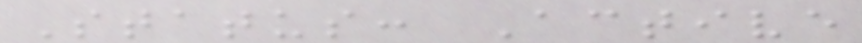Status: Active
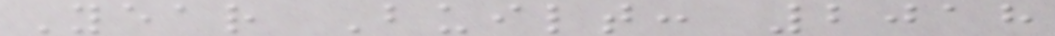Year Built: 2018
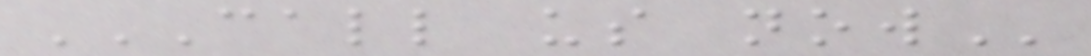CALL US NOW
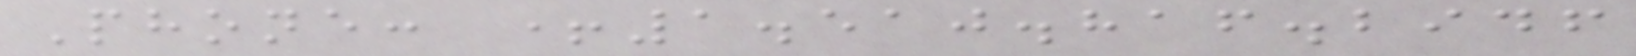Phone: +1.510.816.2946
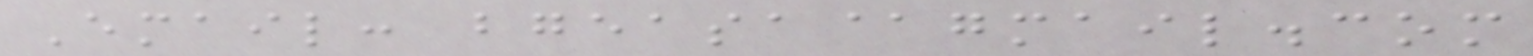Email: bgeasa@gmail.com
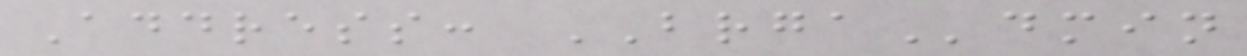Address: BRGAdmin
